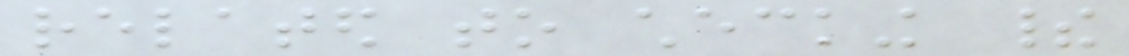related to checking their
